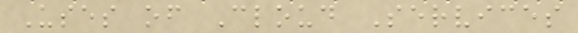Uses of Cloud Services
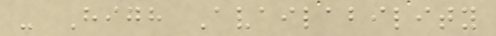- High Availability
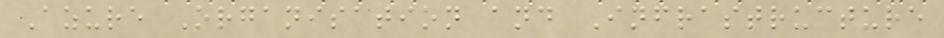Azure Organisation and Infrastructure
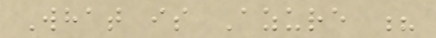What is Azure ?
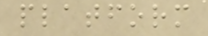platform
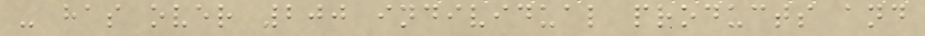- has over 200 individual products and
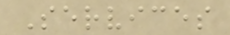Services
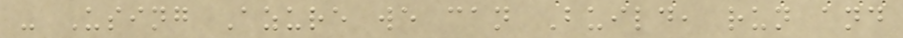- Using Azure we can Build, run and
